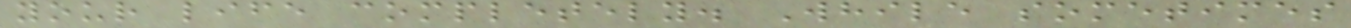your life completely. While sometimes
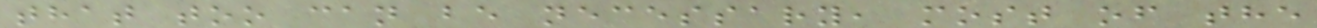that too can be necessary, most of the
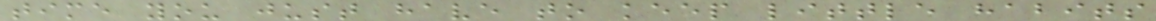time you just have to keep little habits
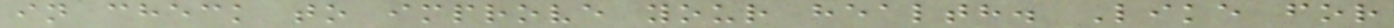in check to improve your health. Like for
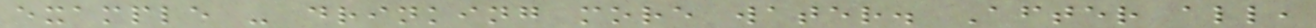example - drinking more water. After all,
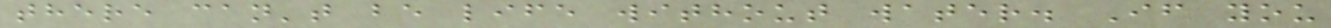there can't be life without water. If you
